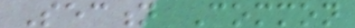Section Common
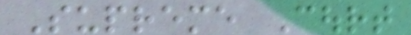Supreme Court
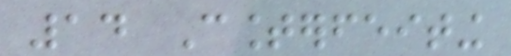14 Counterfeiting
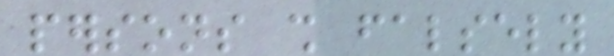persons shall falsely
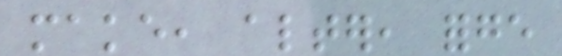make, alter, forge
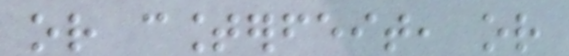or counterfeit, or
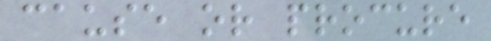cause or procure
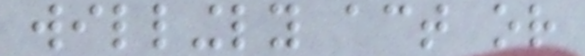willingly act or
